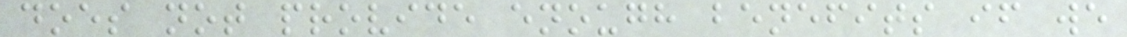does not provide enough benefits if we
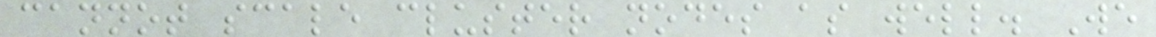cannot scale cluster nodes as well. We
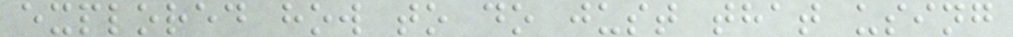explored how to do just that using
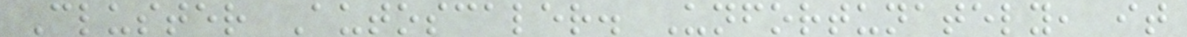Cluster Autoscaler. Unfortunately, it
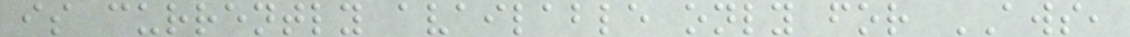is currently available only for AWS,
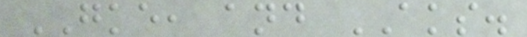GKE, and AKS.
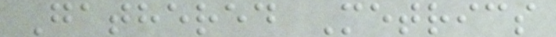Gathered Metrics
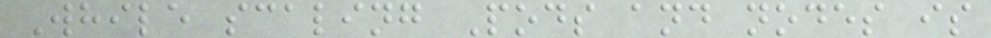While scaling Pods and nodes is
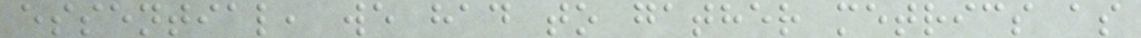essential, we had to gather metrics as
